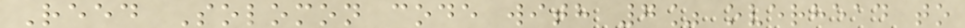Reed Solomon code with 7% overhead to
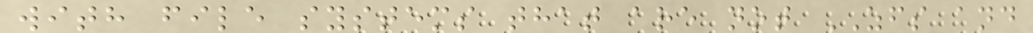with file systems that are not ZFS and
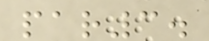par3.
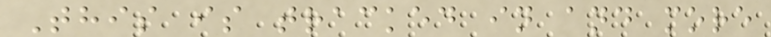This is tracked in and more
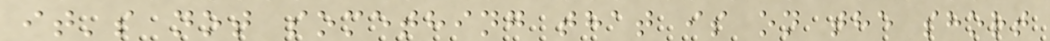it's not something that is on the short
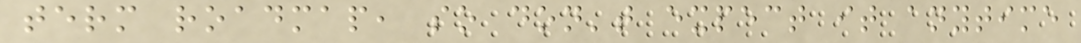term roadmap, so don't expect it anytime
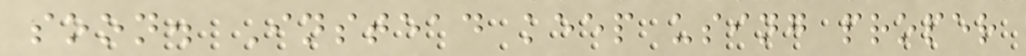soon. Instead keep using proper
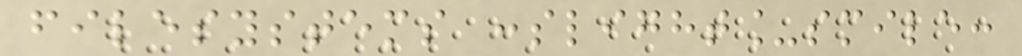filesystems :slight_smile:
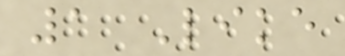1 Like
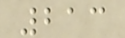213
